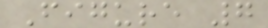Figure 7
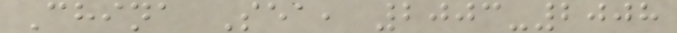China Sea, 2003-2008
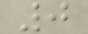0
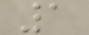1
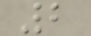2
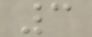3
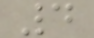4
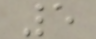5
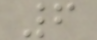6
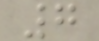7
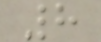8
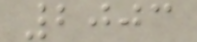2003
